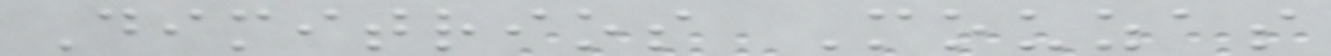Dimitrios Mouzas
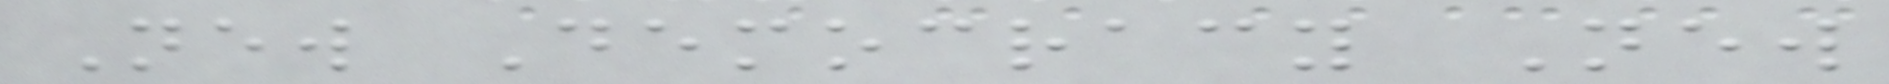New Democracy New
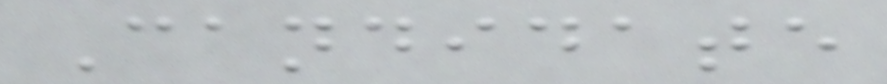Candidate
